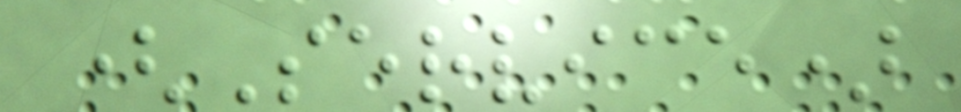(Service)
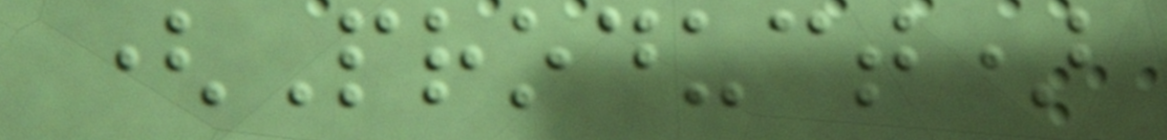(Product)
